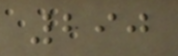290
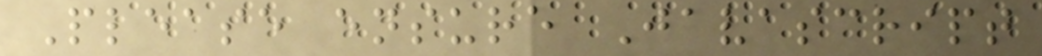Please ensure Javascript
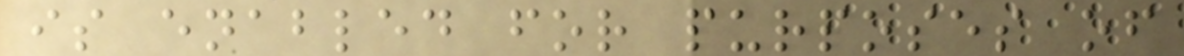is enabled for purposes of
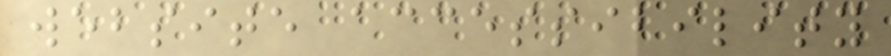website accessibility
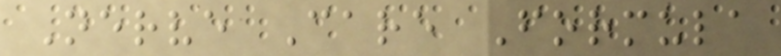Nerve Care Formula
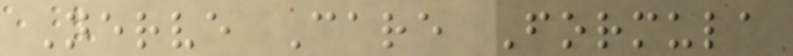Nerve Care Formula
